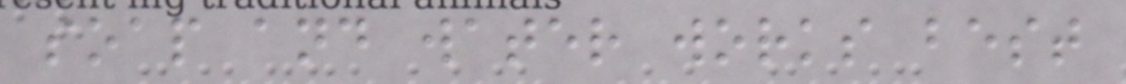soap and water works best
